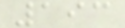193
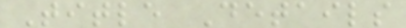Title Details
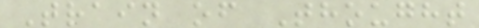Train of Thought
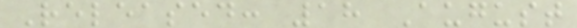Released: 18 August
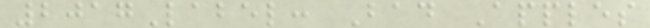2017Label: Bad Apples
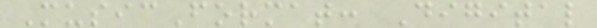MusicFormat: Digital
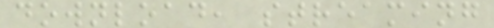download, streaming
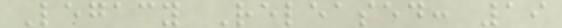Legacy Released: 19
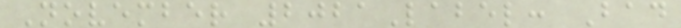November 2021Label: Bad
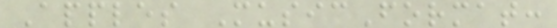Apples MusicFormat:
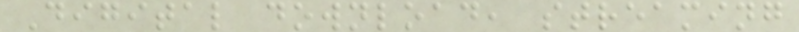Digital download, streaming
